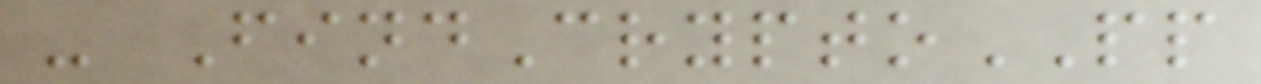- FindCryptoPP
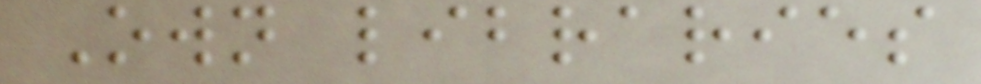Own libraries
